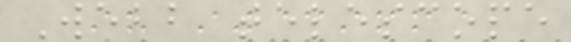Webb telescope
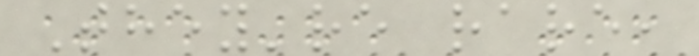They're rare,
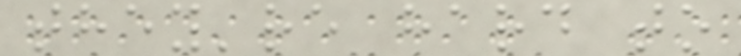they're hard to
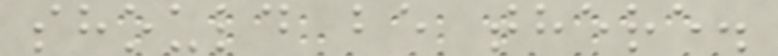should be there.
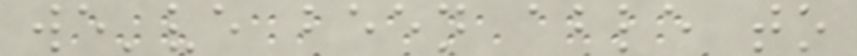we've been able to
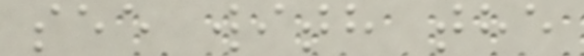see with the
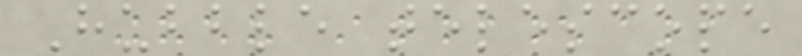Hubble telescope
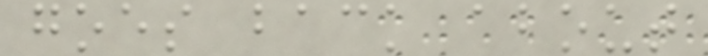goes back about
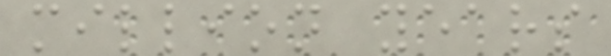million years
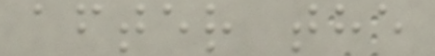after the
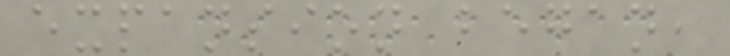expansion began,
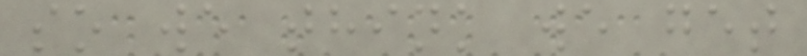so we think we get
